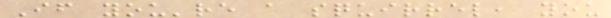If you're a squirrel, you
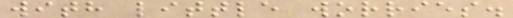with little worries.
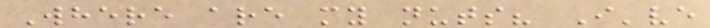Where are my nuts? I've
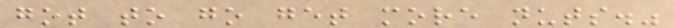got to go get more nuts."
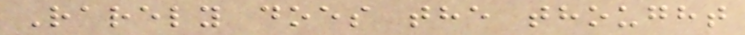Rarely does the thought
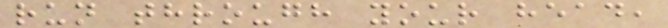run through your head,
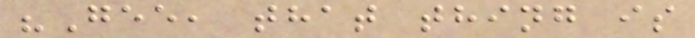"Gee, that thing is
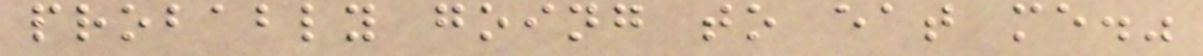probably going to eat me."
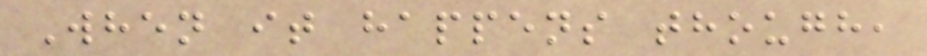When it happens though,
